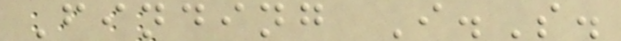Finding I.S.
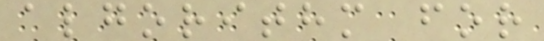algorithm for
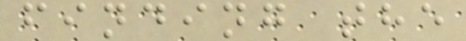finding the
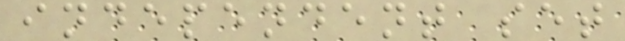independent set
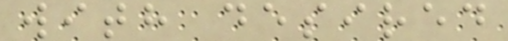with desired
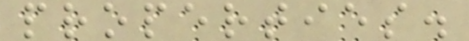properties.
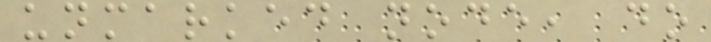unmarked node, do
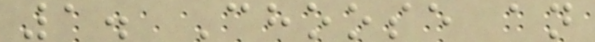1. Choose an
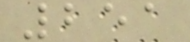251
